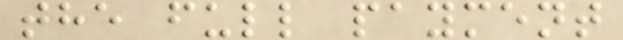the full payment
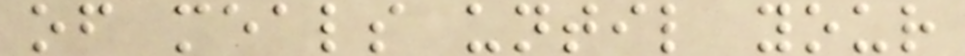of meals until your
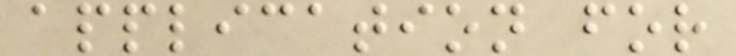application for
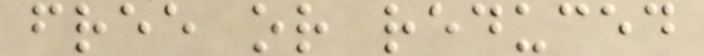free or reduced
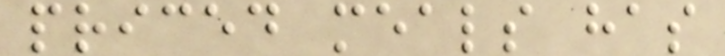priced meals has
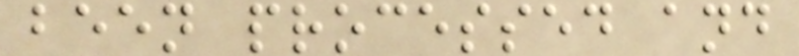been processed and
